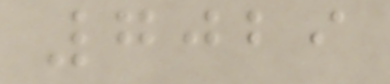7029
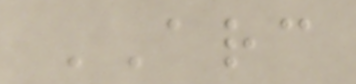ARC
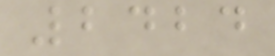2424
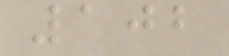102
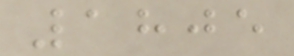1805
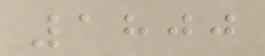1800
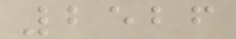2526
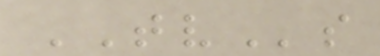TVs
